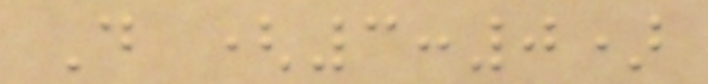D (3:0)
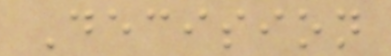Decision
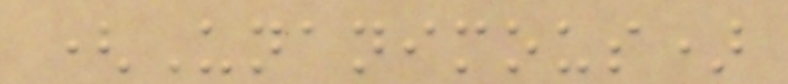(Unanimous)
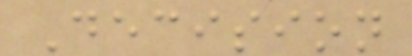Decision
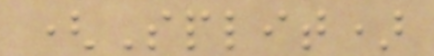(Split)
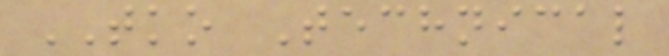TKO Technical
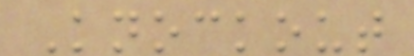Knockout
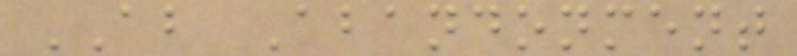AB Abandonment
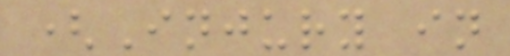(Injury in
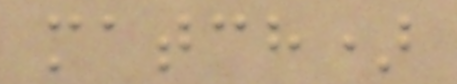match)
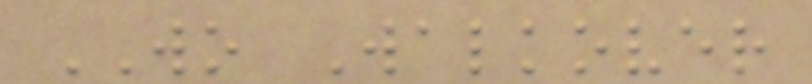WO Walkover
